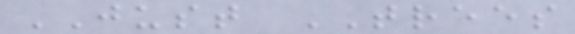JUST TREES
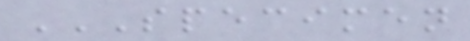SPECIMEN
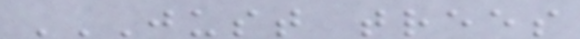JUST TREES
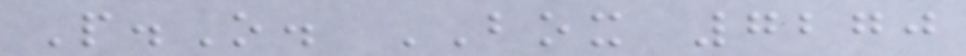P.O. BOX 7270
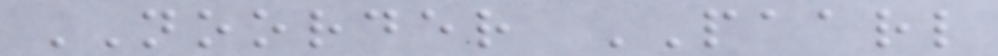NOORDER PAARL
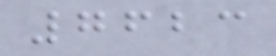7623
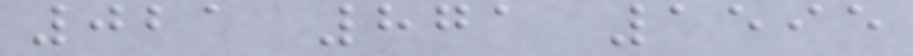021 871 1595
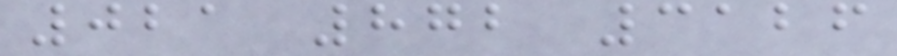021 872 3126
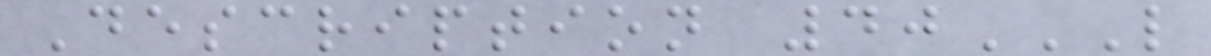Description 40L
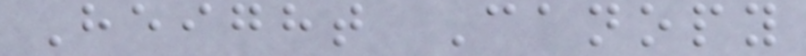Height Canopy
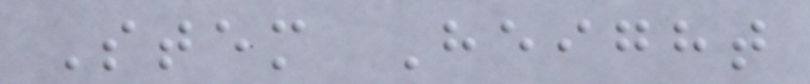Stem Height
